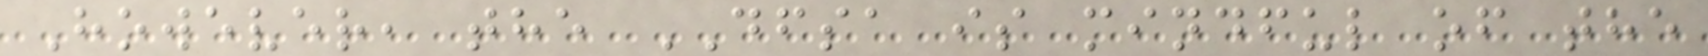However, the DFSA is mindful of the
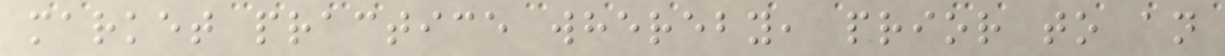market practice whereby, prior to an
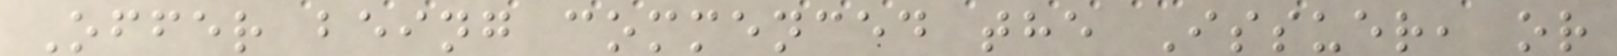Offer being commenced the Issuer, or
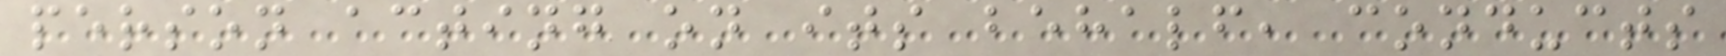person acting on its behalf, conducts
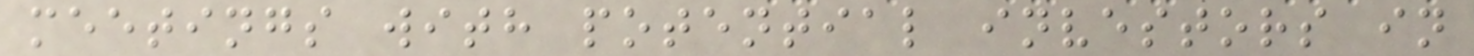meetings with potential investors in
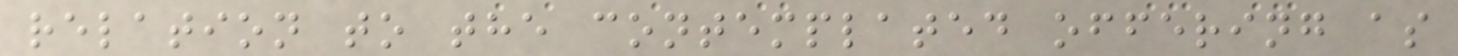relation to the contemplated offering as
